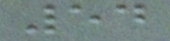54
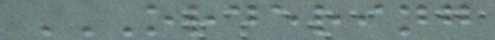ORDERING
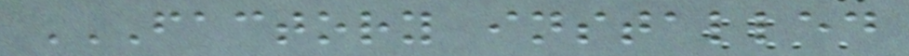FACTORY INSTALLED
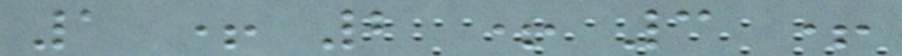1 + 2 + 3 +
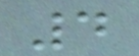4
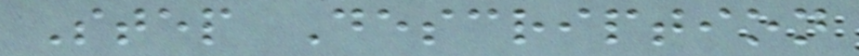Step Description
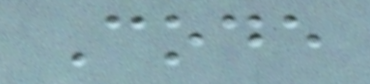Code
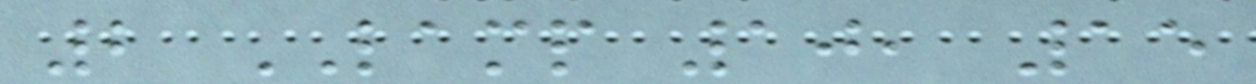2 LAMP 10, 15
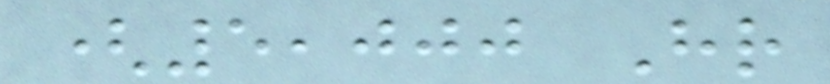(5,000 Hr
